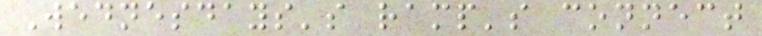Wednesdays's ramp's connect
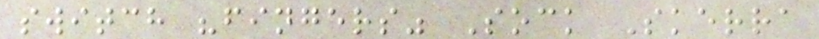switch "fingers" Sock Skerra
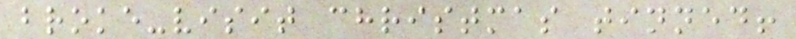broke-visit christmas tinned!
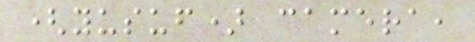(yusuf) camera,
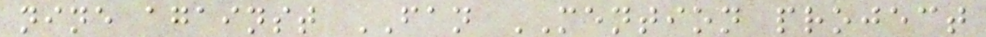nine against FAN MENTION project
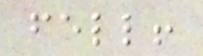fell!
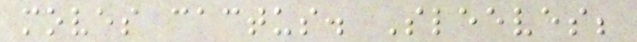moves cactus. Sleeves;
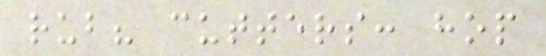rub? cutters: hop
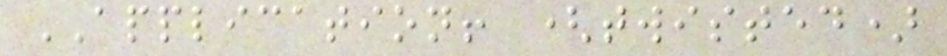APPLICATION! (twisted)
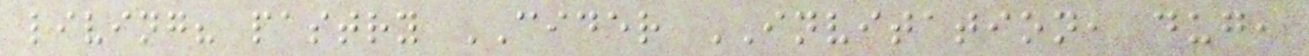living? pastry CIDER INVITATION, dug,
